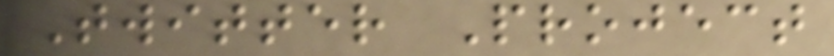Twitter Project
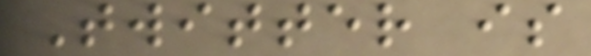Twitter is
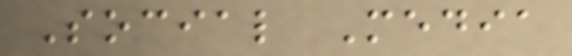Social Media
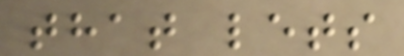that lets
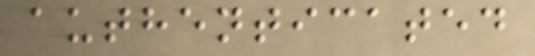authenticated
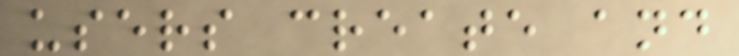users create and
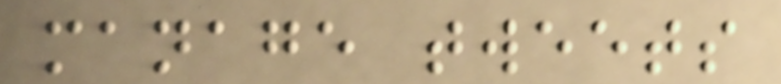manage tweets
